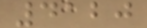4120
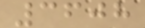3608
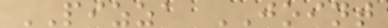PIZZA JOINT
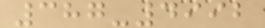387-4992
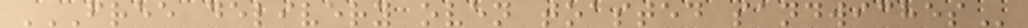FREE DELIVERY OVEN TOASTED SANDWICHES
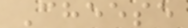Cheese
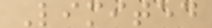Limited
